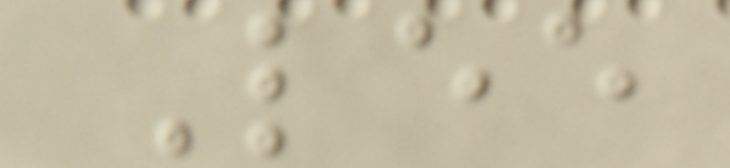Lee
